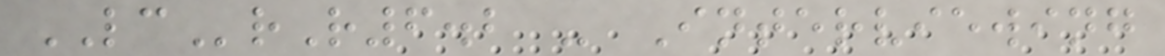LCrR6.2 - Interviewing
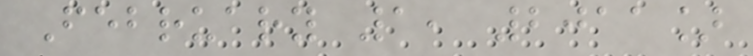February 1, 2011]
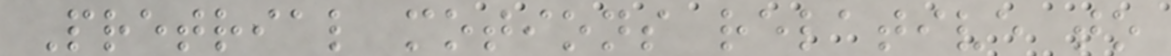Pretrial motions relative to
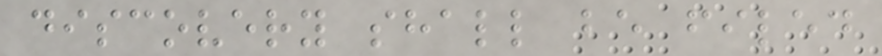discovery shall be filed
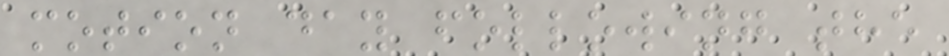motion day following the
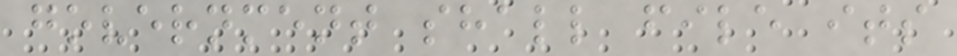government shall file its
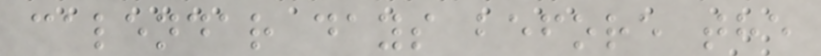calendar days before the
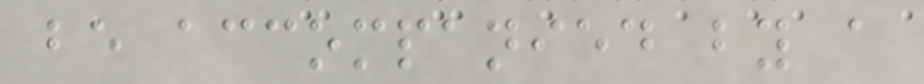be accompanied by a
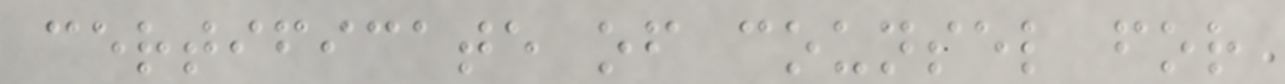certificate of counsel for
